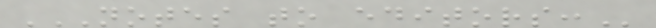NOTES TO EDITORS:
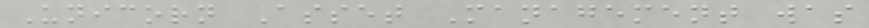Unicorn Asset Management was
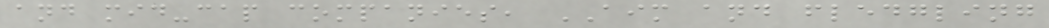and mid-cap companies, AIM and fledgling
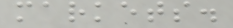markets.
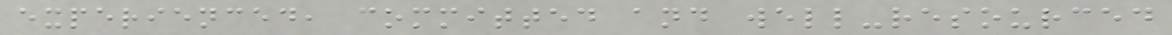experienced, committed and well-resourced
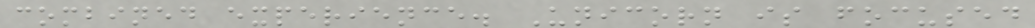combined experience. Unicorn is focused
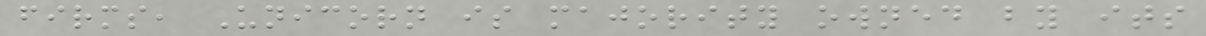firms, Unicorn is majority owned by its
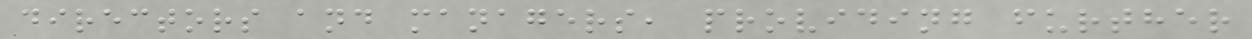directors and managers, providing further
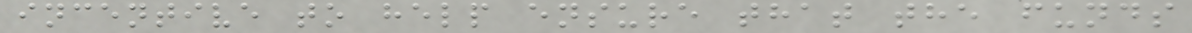incentive to help ensure that the funds
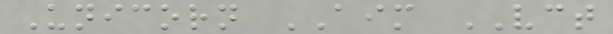Unicorn AIM VCT
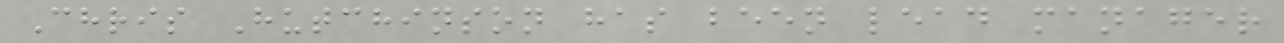Chris Hutchinson has been lead manager
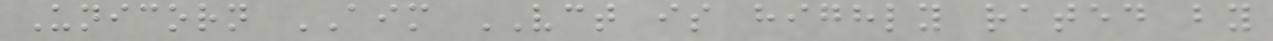Unicorn AIM VCT is highly rated by
